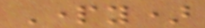Party)
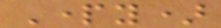Party)
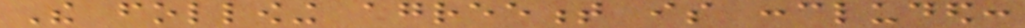The following agreement is concluded:
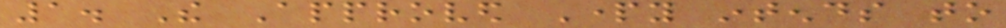1. The Approved Party intends to
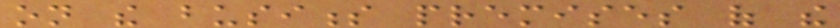on the business premises of the
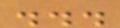...
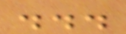...
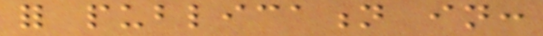for publication in:
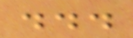...
